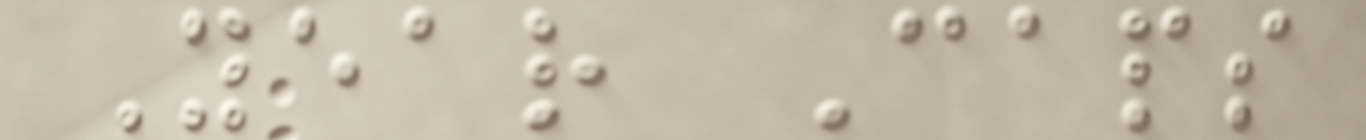Year Caps
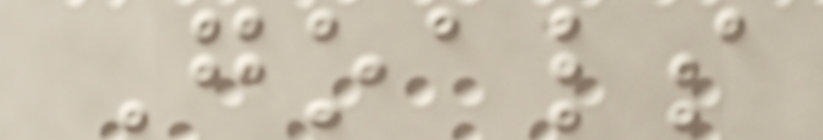Goals
